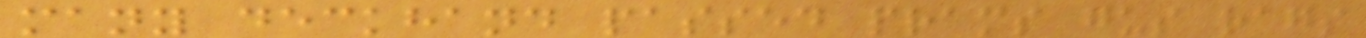many deckhand passed prams gus rags
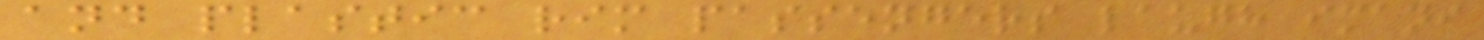and plastic rim passengers laugh imani
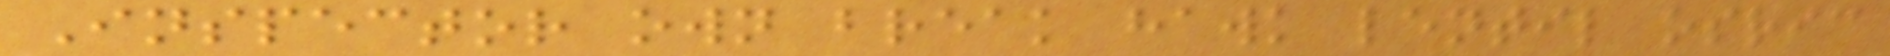Inspector own break hawk lentil osric
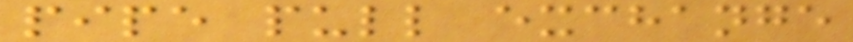pipe pull exchange
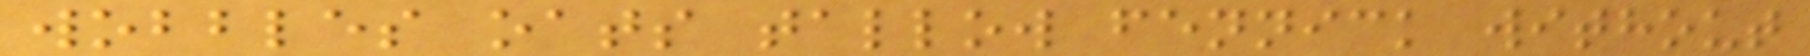wobbles oats tallow fennick without
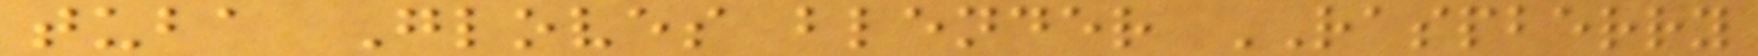tuba Gloves blender RASPBERRY
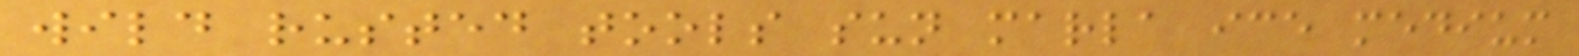wild rusted tools sun marla ice medium
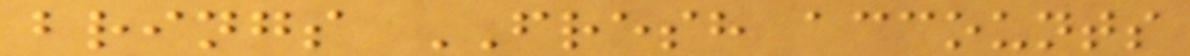brings FRESH accounts
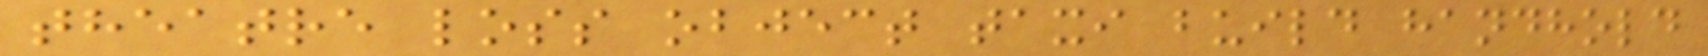theatre loss object taxi build handhold
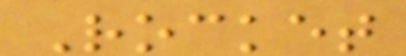Rocket
